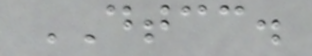DTCC.
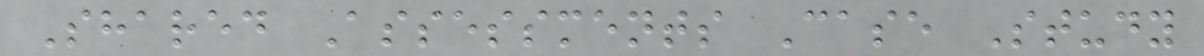Shared Assessments Case Study
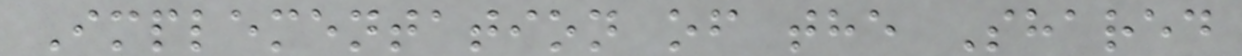Implementation of the Shared
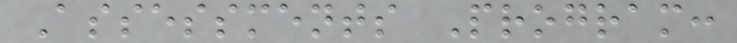Assessments Program:
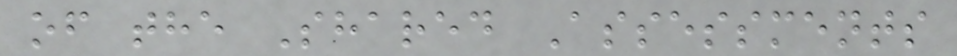of the Shared Assessments
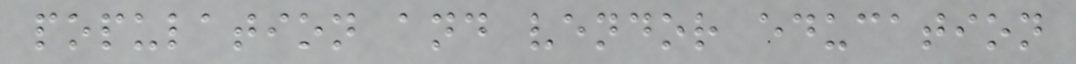population and vendor education
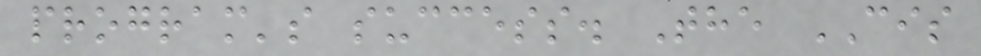program's success. The CIS
